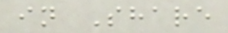in Share
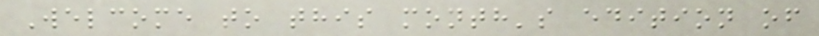Welcome to this month's edition of
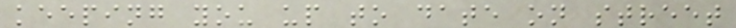keeping you up to date on street
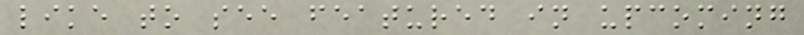like to see featured in upcoming
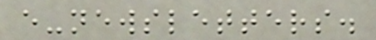e-newsletters.
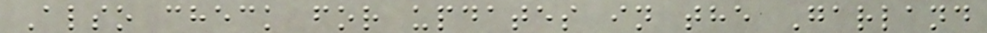Also check for updates in the Garland
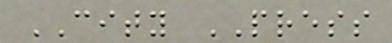CITY PRESS
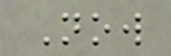Now
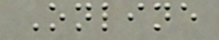Online
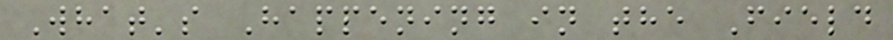What's Happening in the Field
